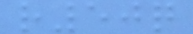r50q
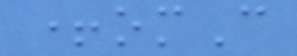+omC
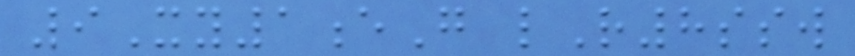9Xy1eG lR8ssw
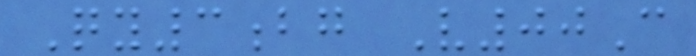Qy3bg V00C
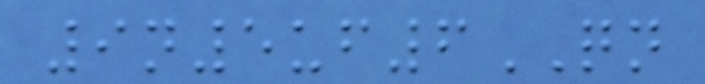9n5uf6QN
